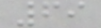69
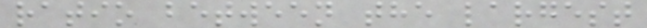ratio between the largest
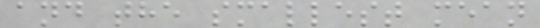and the smallest mean
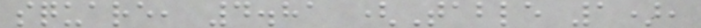square, 4.81 (Table 1),
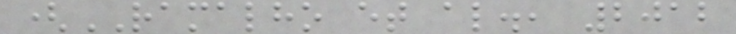(RAMALHO et al., 2012
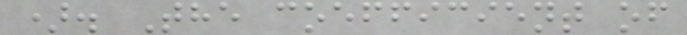). The coefficient of
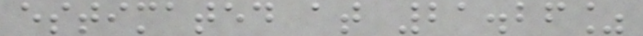estimated at 21.26%
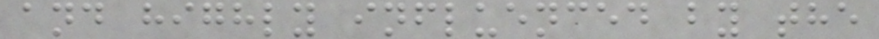and highly influenced by the
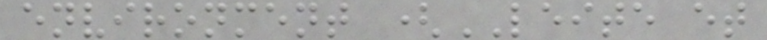environment (LEITE et
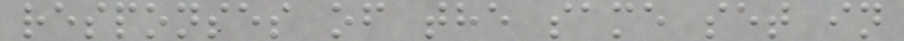responses of the same set in
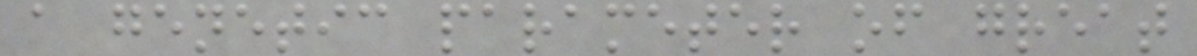a genetic parameter of great
